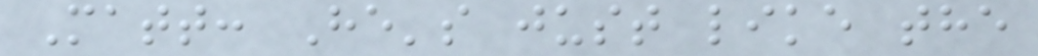Matt: He's just like the
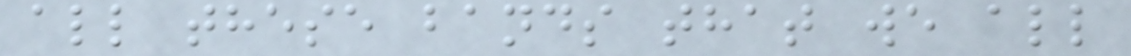all these bands that we all
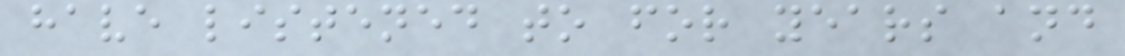have listened to for years and
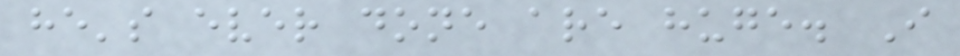he's ever done are huge. I
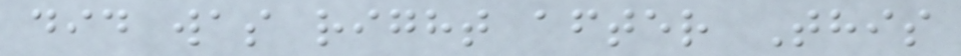did was right after This
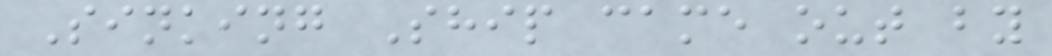Sinking Ship came out by
